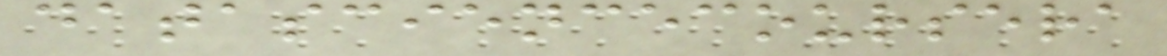datasciencecoursera
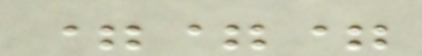===
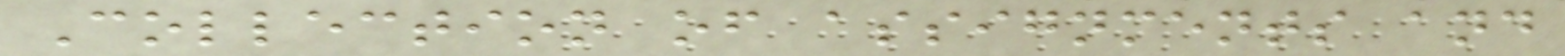Collection of assignments and
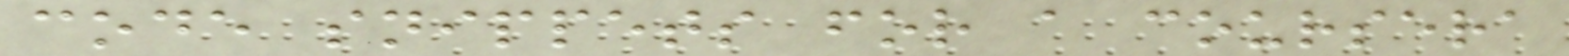code snippets for a coursera
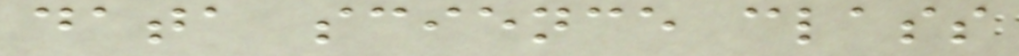data science class
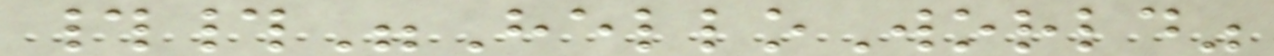##"HelloWorld"
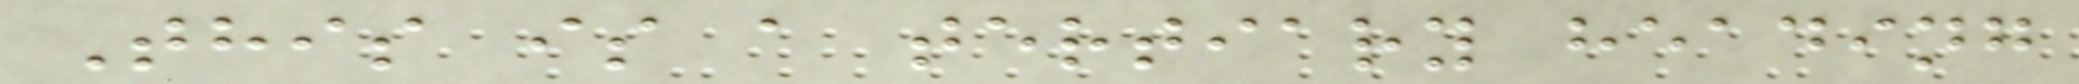This is a tertiary heading
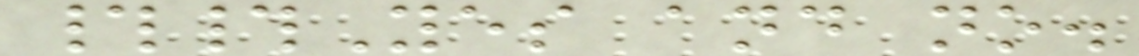##Yes and no.
